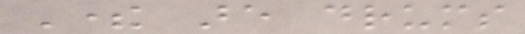There are drums
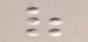of
